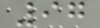97
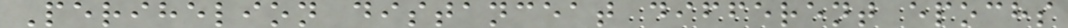Perihelion distanceat different epochs
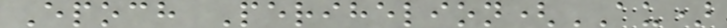Epoch Perihelion(AU)
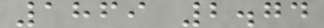1869 2.74
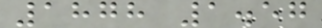1878 1.57
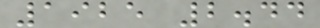1925 2.44
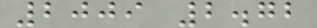2009 2.72
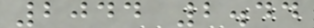2044 2.44
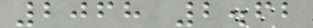2068 2.62
